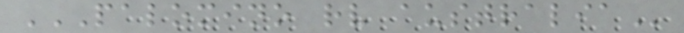PALOMINO RV AUSTRALIA
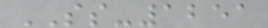SS-1251
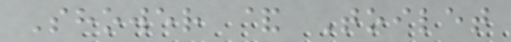Shower & Toilet
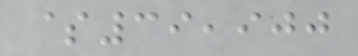$39,900
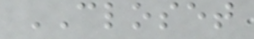CLOSET
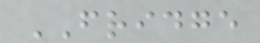FRIDGE
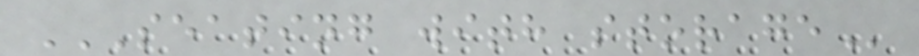SEATING WITH STORAGE
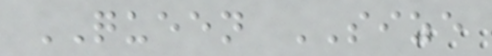QUEEN SIZE
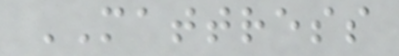MATTRESS
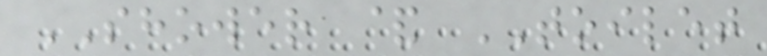SHOWER & TOILET
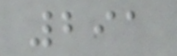291
